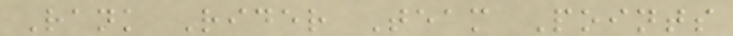Rank Rider Team Points
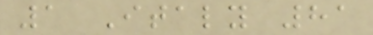1 Italy 81
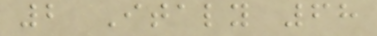2 Italy 68
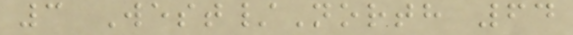3 West/North 64
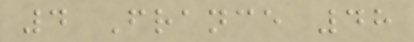4 France 48
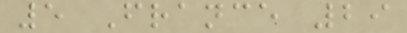5 France 29
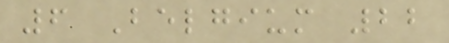6 Belgium 22
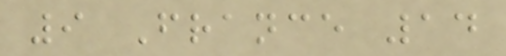9 France 14
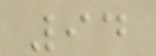94
